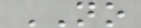NO
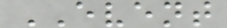EVENT
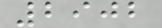2902
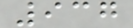937
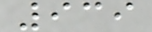939
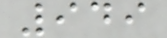949
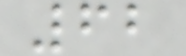62
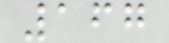167
